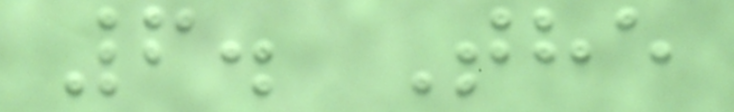6. The
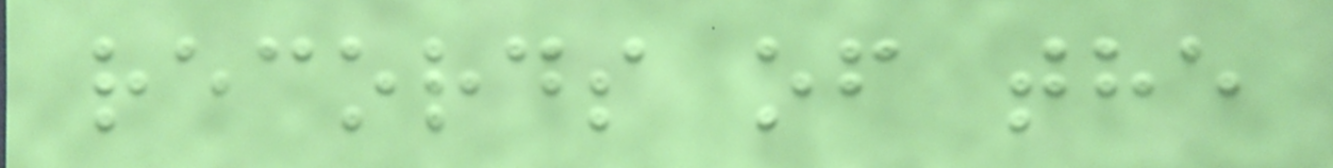records of the
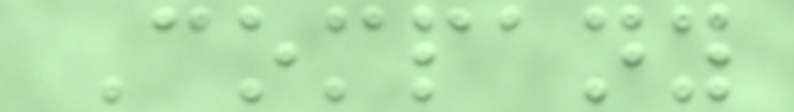Company
